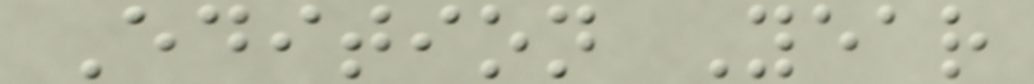Edition Year
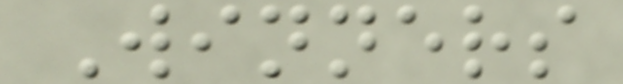Winners
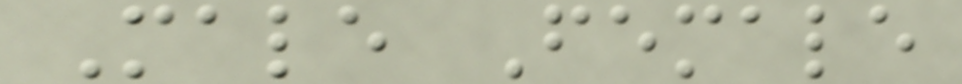Male Female
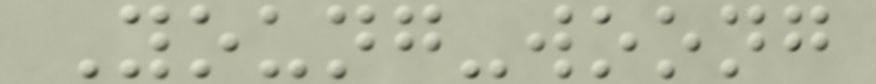Young-woong
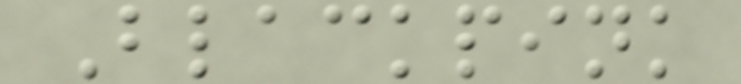Blackpink
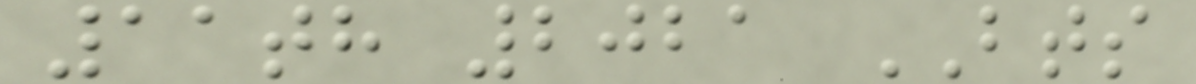11th 2021 BTS
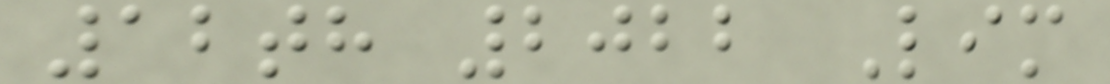12th 2022 Lim
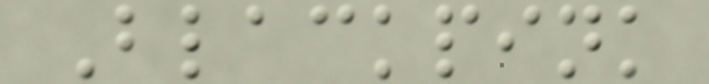Blackpink
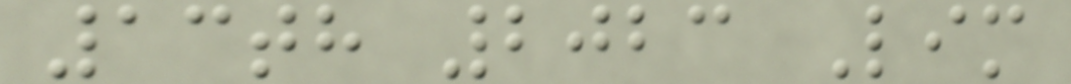13th 2023 Lim
